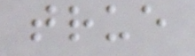true
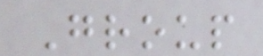Group
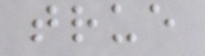true
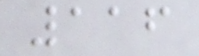116
